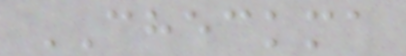CHECKMA
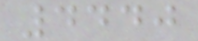4440
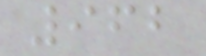962
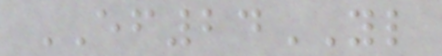EF24YL
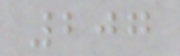207
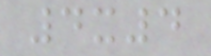4x4
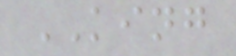KING
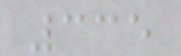335
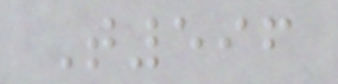T596
